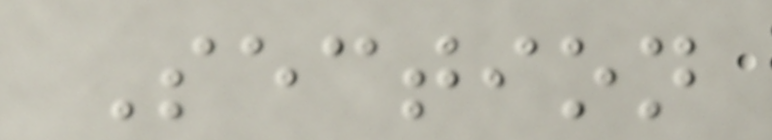Section
